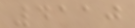4110
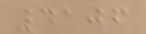4106
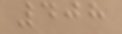408
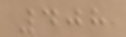408
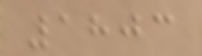1803
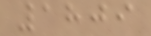1809
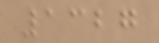1327
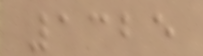1325
